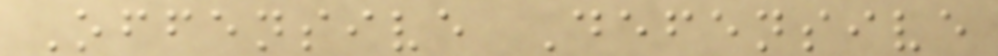Offensive Defensive
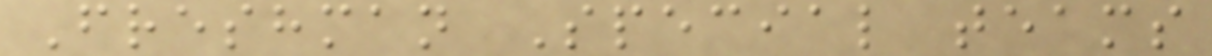Freshman Special teams
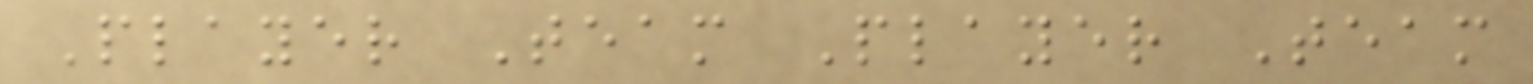Player Team Player Team
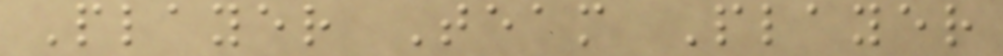Player Team Player
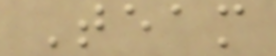Team
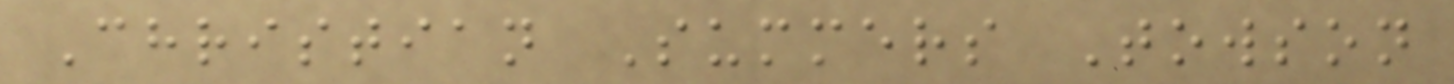Christian Summers Towson
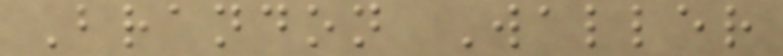Brandon Waller
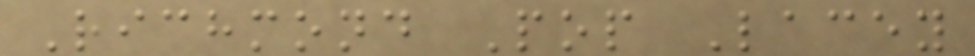Richmond Pop Lacey
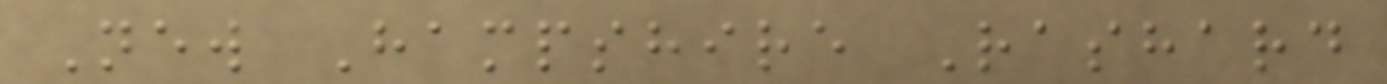New Hampshire Rashard
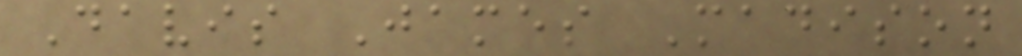Davis James Madison
